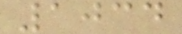1034
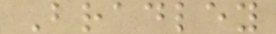Bradley
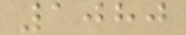1080
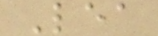Lea
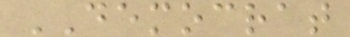DEMOCRAT
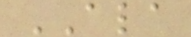ALA
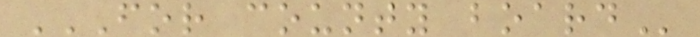FOR COUNTY BOARD
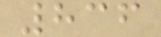836
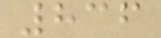836
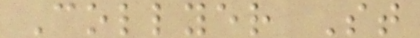Collyer St
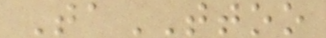TaTTOO
